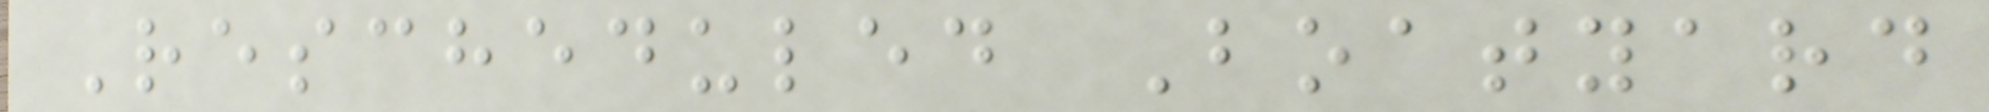Rescheduled Boatyard
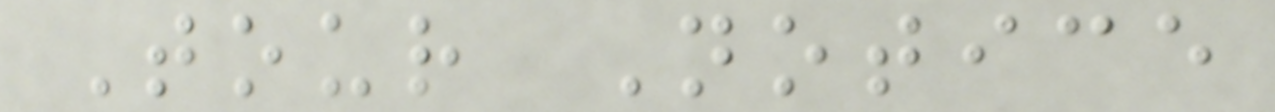Tour Notice
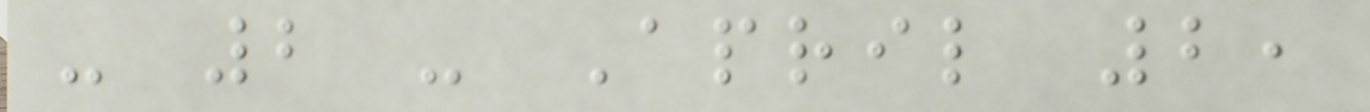- 2 - April 2,
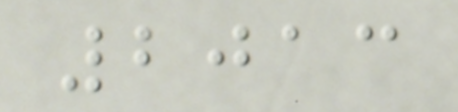2013
